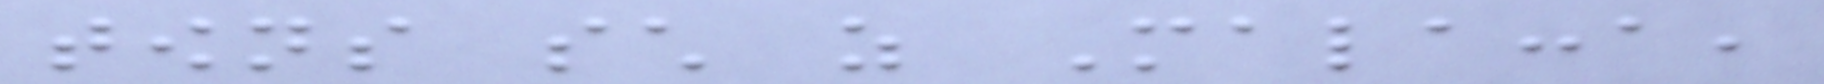towns such as Malacca,
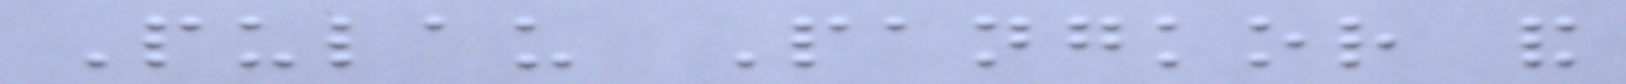Pulau Pangkor and
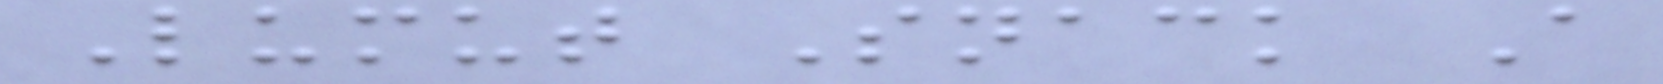Lumut Snack A
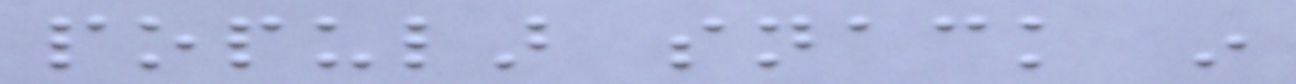popular snack in
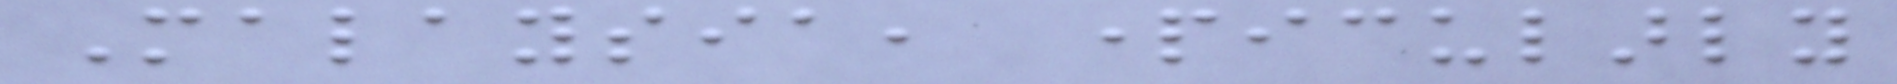Malaysia, particularly
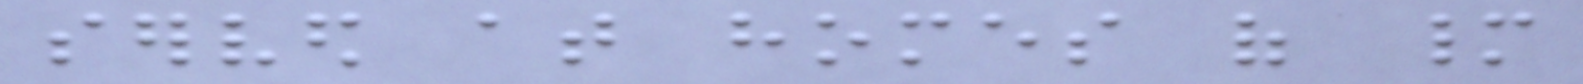served at homes of many
